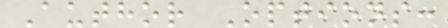Author Options:
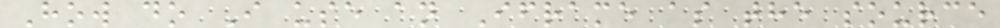How do I use an Iframe as the source
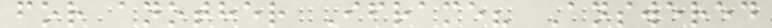for another Iframe? Answered
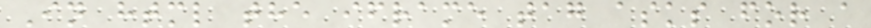In html the iframe tag asks for a
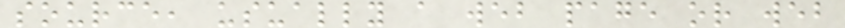source, usually a web page or web
